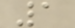1
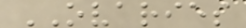OVARIES
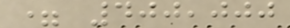= 400,000
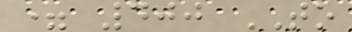= 400 TO
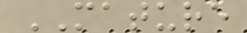MATURE
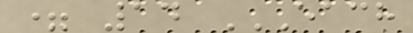= 14 EACH
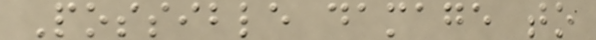Possible damage to
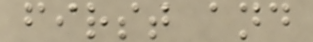first and
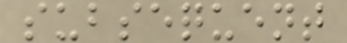subsequent
